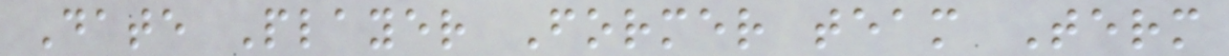Date Player Former team Term
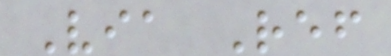Via Ref
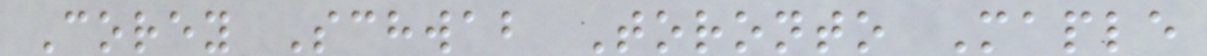Corey Schwab Toronto Maple
